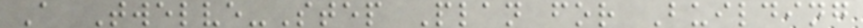A Twelve-Step Plan for Building
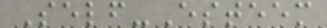Self-Esteem
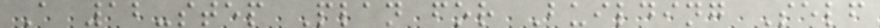A 12-step Plan for Building Self
